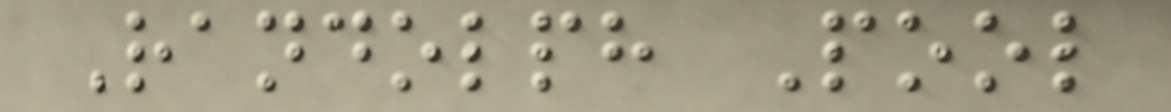Randolph Pool
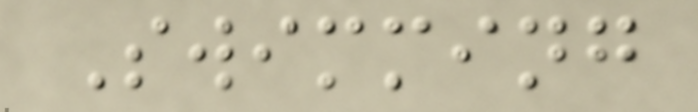Swimming
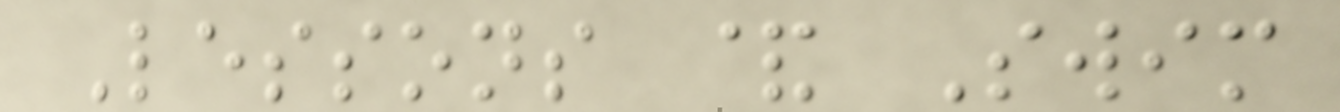Lessons & Swim
